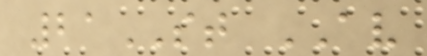21ST AV
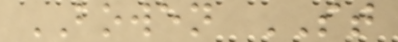BOWEN ST
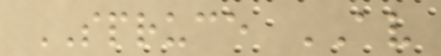SPRUCE AV
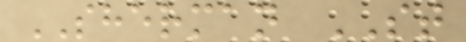SHERMAN ST
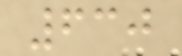630
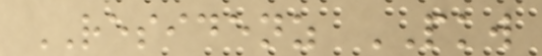RESIDENZ PKW
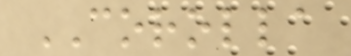COROLLA
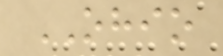OHIO
